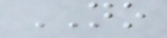NO
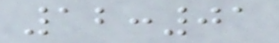12:01
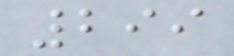299
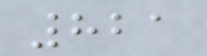821
